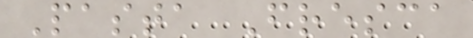Pasta Fresca
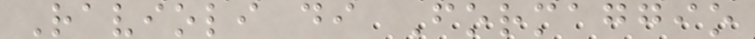Ravioli di Formaggio
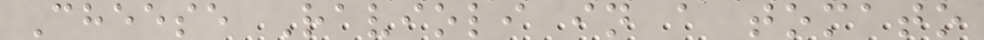Cheese Ravioli in a tomato
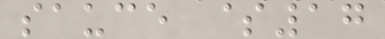sauce $17
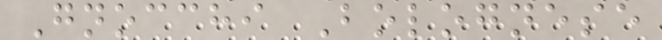Gnocchi Bolognese
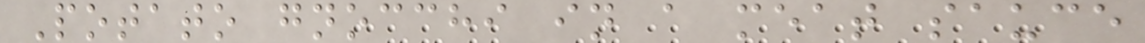Potato gnocchi in a meat sauce
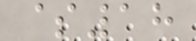$18
